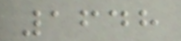1648
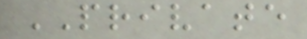PRIVATE
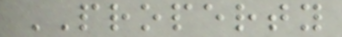PROPERTY
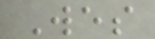Wes
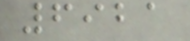6921
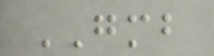GMB
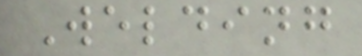Welding
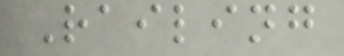Railing
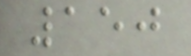150
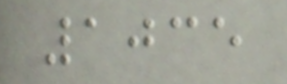1035
